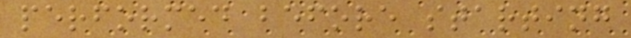performed before starting
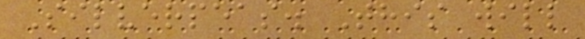Silverpeas. This will
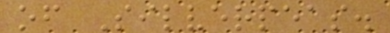of Silverpeas.
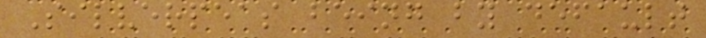Silverpeas being by default
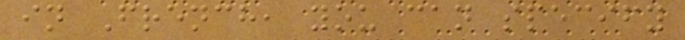in French, you can specify
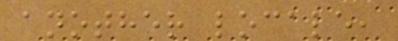another locale,
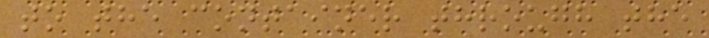to the container through the
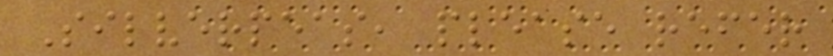Silverpeas, please refer
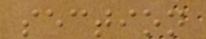section
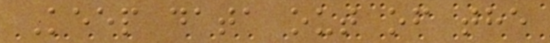Keep data out of the
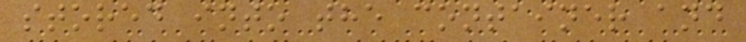stored into the container and
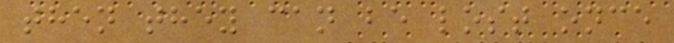then they can be lost once
